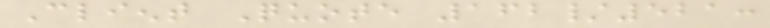Client Quote 162/521:
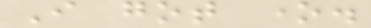I got one.
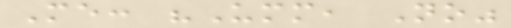Me: "Umm, No"
